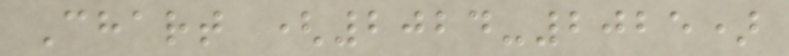Chart (2024-2025)
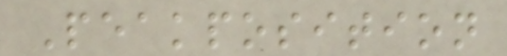Peakposition
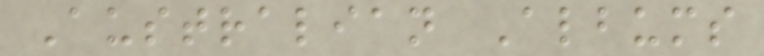Australian Albums
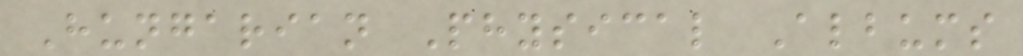Hungarian Physical Albums
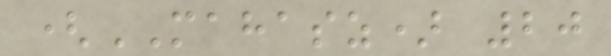(MAHASZ) 20
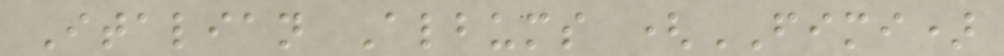Italian Albums (FIMI)
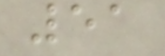51
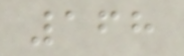168
